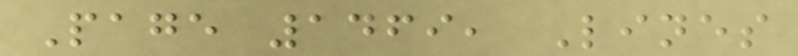Page 1469, Lines
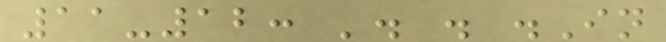11-12: '. . .In
